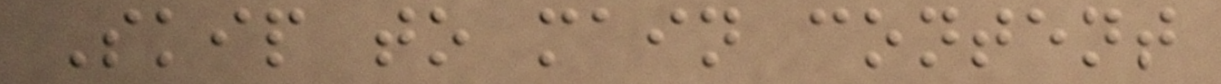Skip to main content
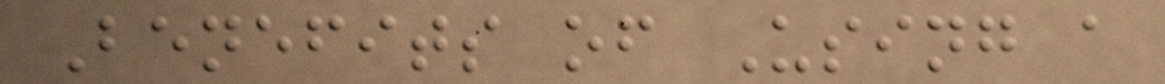Benefits of Using a
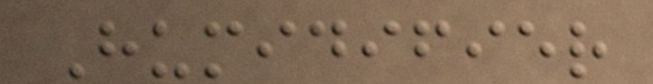Humidifier
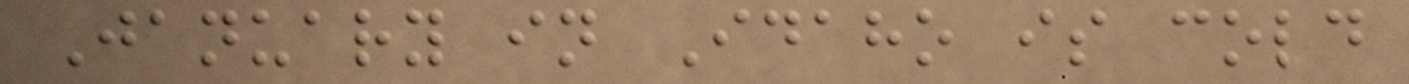January in Idaho is cold
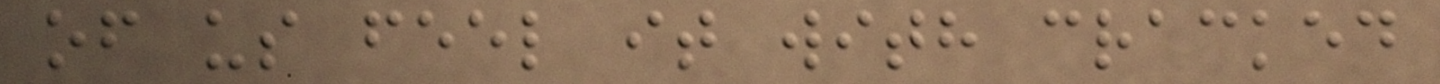of us feel it with cracked
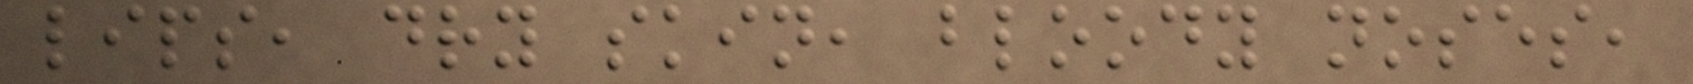lips, dry skin, bloody noses,
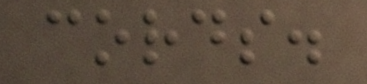cords.
